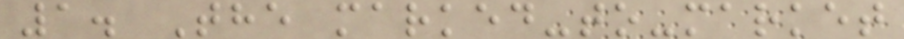1. The marked-to-market
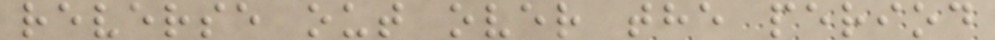reverse out over the period
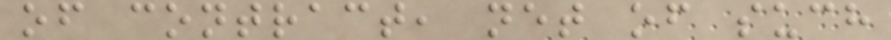of contract, net of such
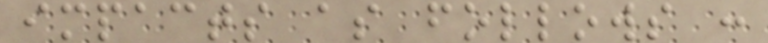impacts as follows :
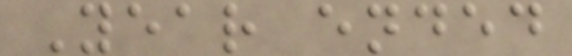Year ended
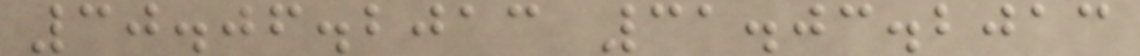30.06.2013 31.03.2013
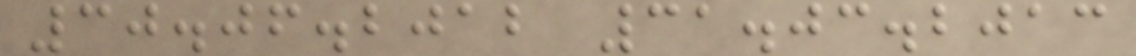30.06.2012 31.03.2013
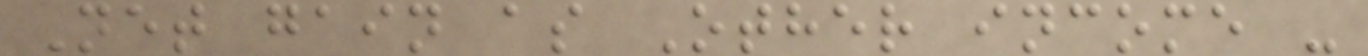Net gain as Other income -
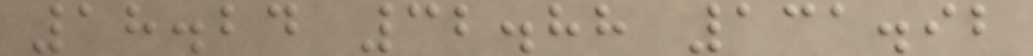18.24 32.88 131.92
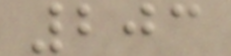203
